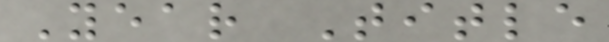Year Title
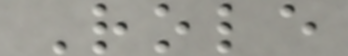Role
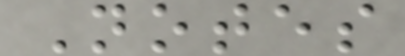Notes
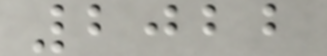2022
